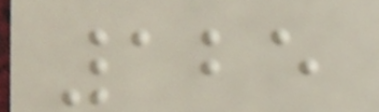125
